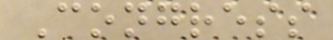Congress
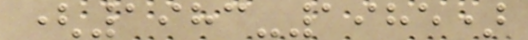(1983-1985)
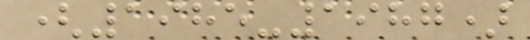(1985-1987)
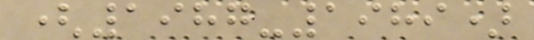(1987-1989)
